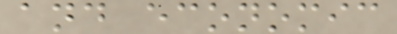and economic
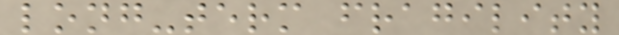long-term fragility
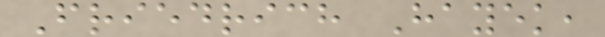Friedrich Hayek,
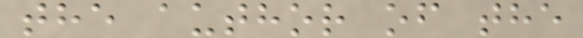the author of the
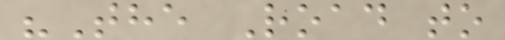"The Road to
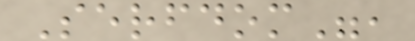Serfdom",
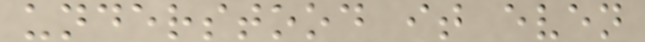understood it even
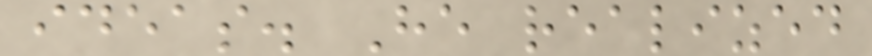ideas. He realized
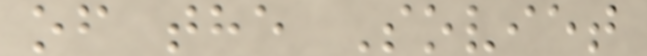of the Soviet
